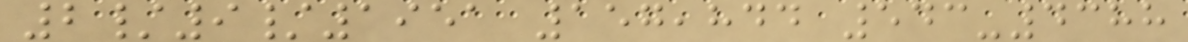2/9/1951 157,844 543-4388
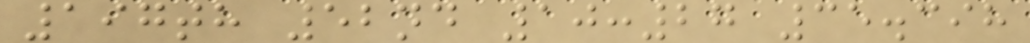197th 52nd 10:27 35.398
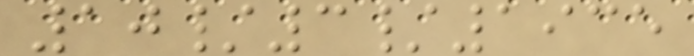10/3/1935
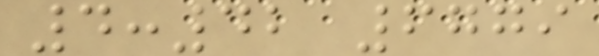4:42 6779
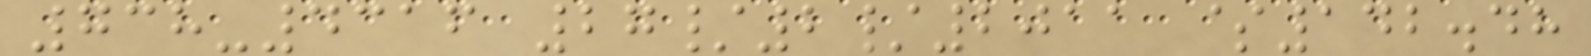738-4316 27/2/2011 $142.48
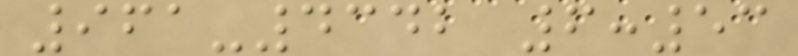961-4342 6:53
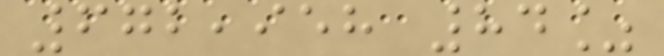672,958 84%
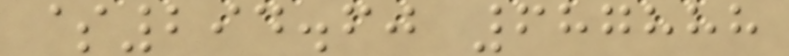$294.60 687888
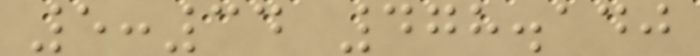5:34 478.140
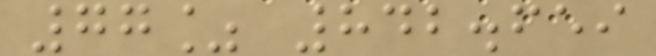77% 842.659
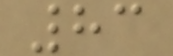83
